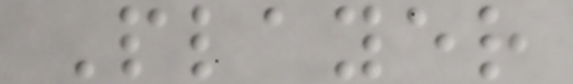Player
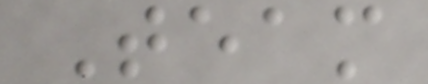Team
